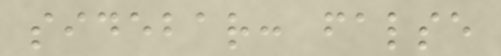sidebar: false
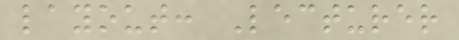layout: Lecturer
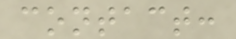contact:
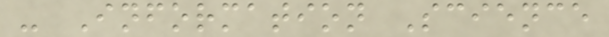- Information Science
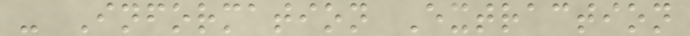- Information Extraction
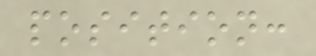position:
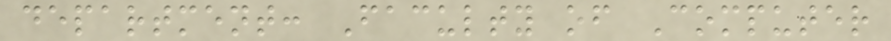department: Faculty of Computer
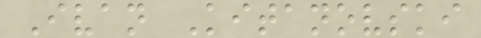Ivan Kitanovski
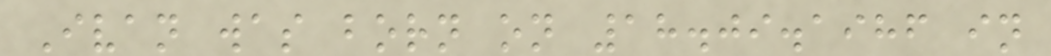Ivan was born on 18.09.1986 in
